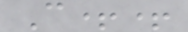C++
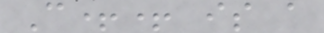C++ is a
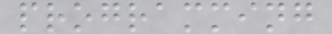programming
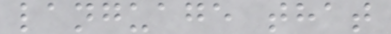language that
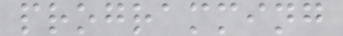programming
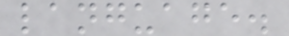language.
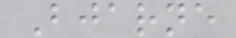Bjarne
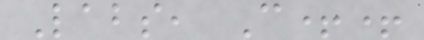Labs, C++
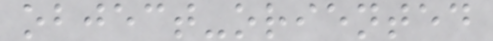object-oriented
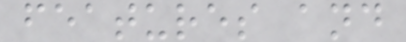features and
